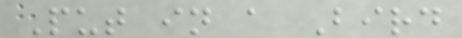Put in a Bird
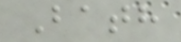Bath
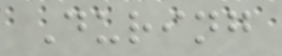During
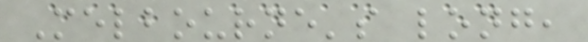Melbourne's long,
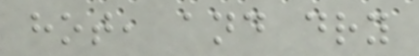hot, and dry
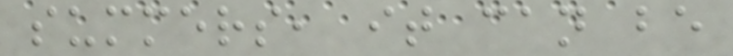summers, it can be
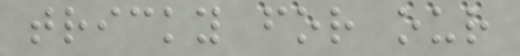tricky for our
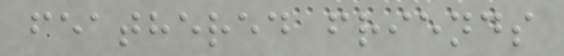feathered friends
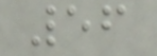56
